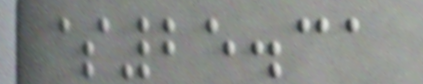$25.31
